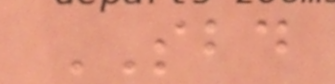SBD
